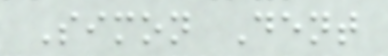Simon Dent
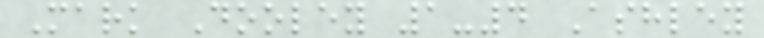Mark Dooley 1-4 Ashley
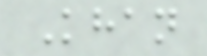Khan
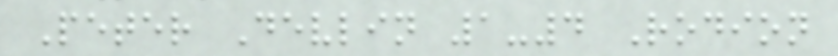Peter Devlin 1-4 Rodion
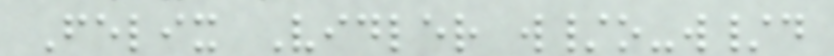Felix Vidler w/o-w/d
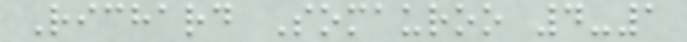Richard Somauroo 4-1
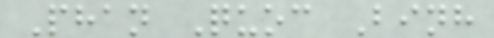Phan Quoc Binh
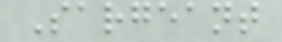Sargeant
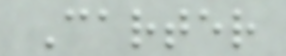Carter
